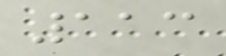113
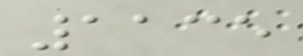1135
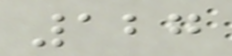127
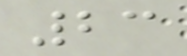23
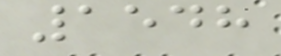1548
